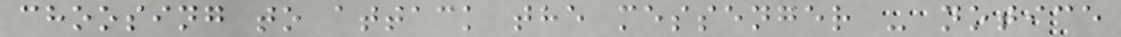choosing to attack the messenger - notice
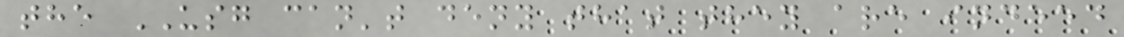the USG can't deny that they are indeed
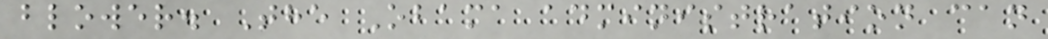blower. The Obama administration can
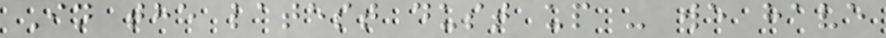In the latest dust up - we have
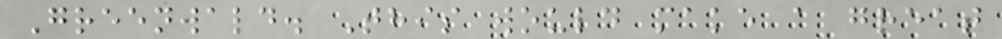Greenwald. This would make a great
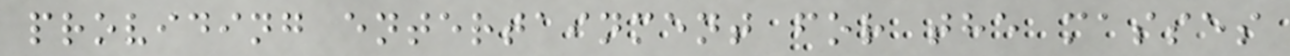providing entertainment for the masses
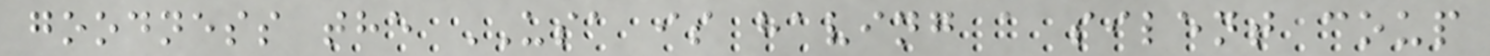goodness the USA is having a silent coup
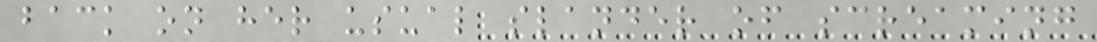back on her usual slander of screaming
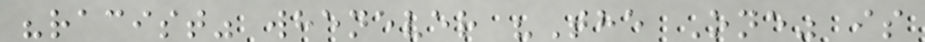"racist" whenever "The One" is
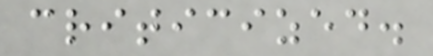criticized.
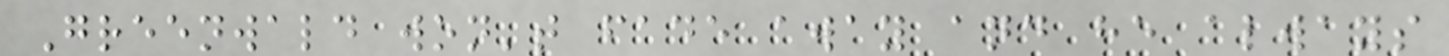Greenwald won't fade away and he always
